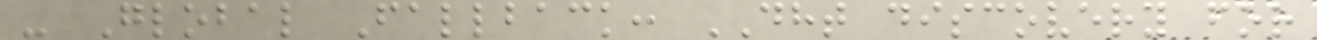- Global Fallback: DHT discovery for
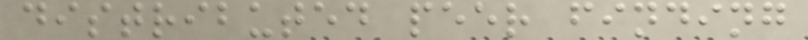distributed peer finding
